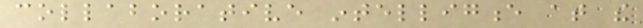collaborative intelligence at the
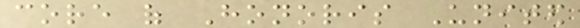core of Honoris United
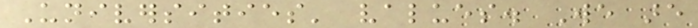Universities' values. We are
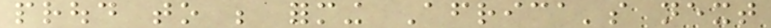proud to be forming Africa's next
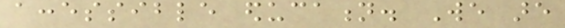accessible education. We are
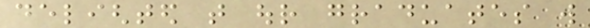delighted that our graduates will
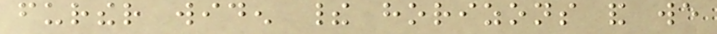further widen their horizons and we
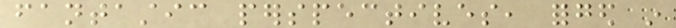fantastic perspectives, forged in
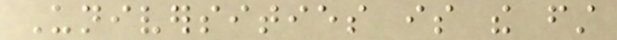Universities is the first
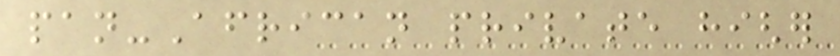pan-African private higher
